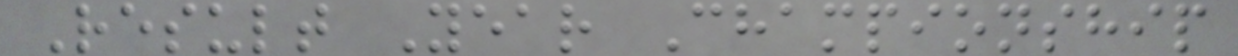Result Year Championship
